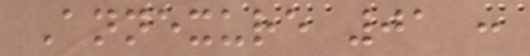Annexure 01 :
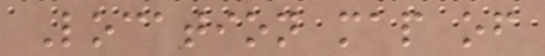Location map of
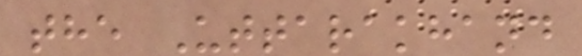the Uttarakhand
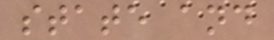state and
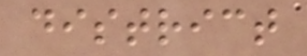district
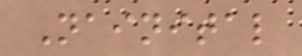Nainital
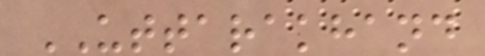UTTARAKHAND
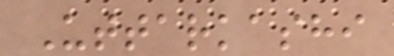Uttarkashi
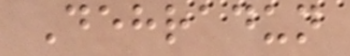Dehradun
